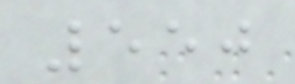550
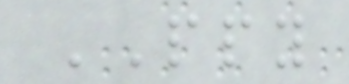PPY
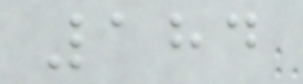184
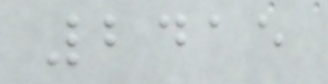2415
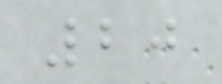20
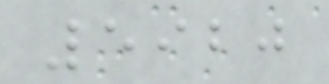5920
